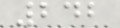242
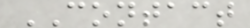CONTACT
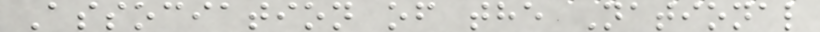Association of the National
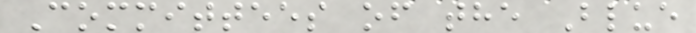Committees of the Blue
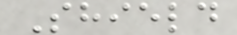Shield
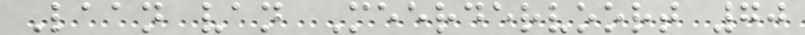Laan van Meerdervoort 70
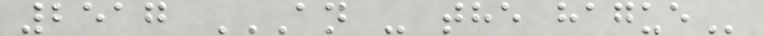2517 AN - THE HAGUE
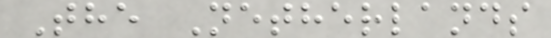The Netherlands
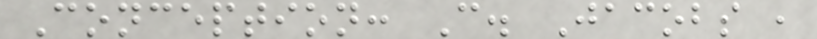Conception: C. Jacobs ,
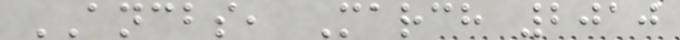ANCBS, March 2010
